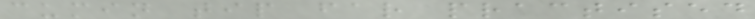cumin tip far practised
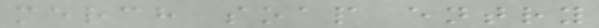merch soap entry
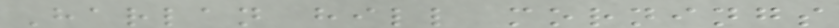Harlan hill mornings
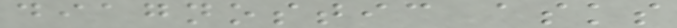diagnostic asks
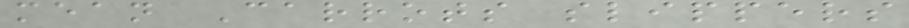mean Carrots slippers
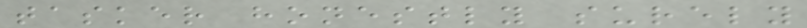tasker honestly surely
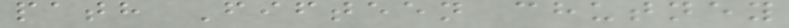path Fifteen chutney
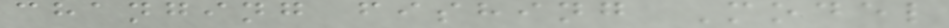changing fishing Model
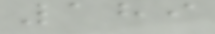189
